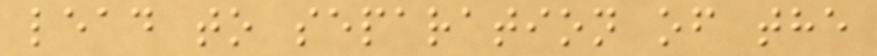lead to separation of the
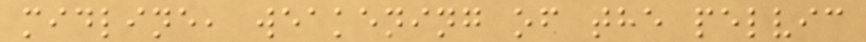midline, weakening of the pelvic
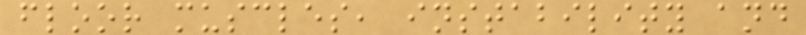floor muscles, instability and
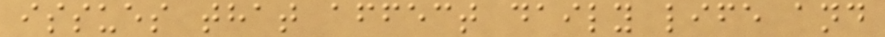issues that affect daily life and
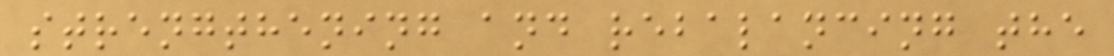strengthening and rebalancing the
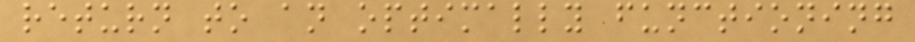return to an optimally functioning
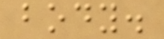body.
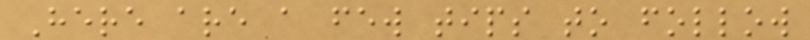Here are a few tips to follow
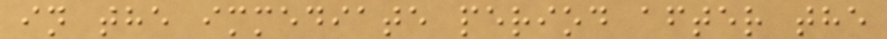in the immediate period after the
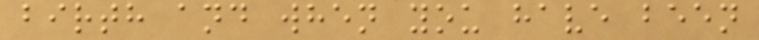birth and when you have been
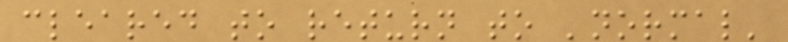cleared to return to 'normal'
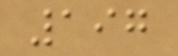197
